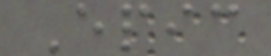Epic
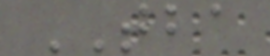TBA
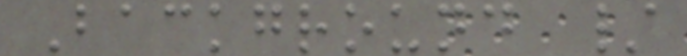Background /
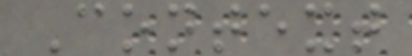Context
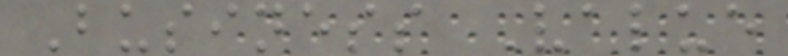Business Value
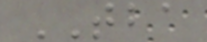TBA
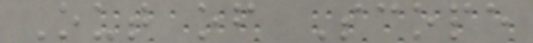Out of Scope
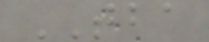TBA
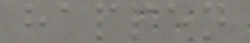happen
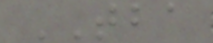TBA
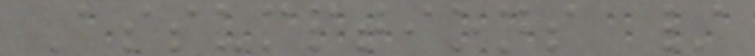Assumptions /
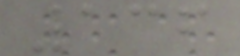136
